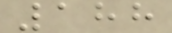188
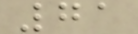71
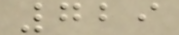729
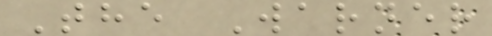The Warner
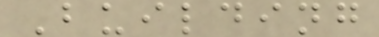Building
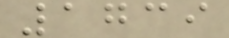1739
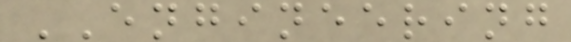ENGINEERING
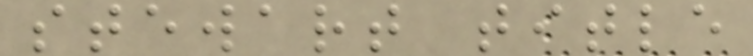stewart title
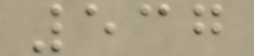537
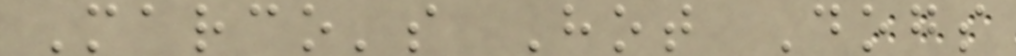Marco's Hot Dogs
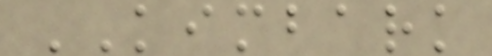KIMBARK
